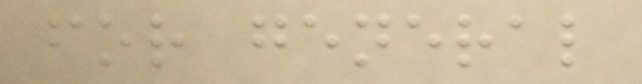for general
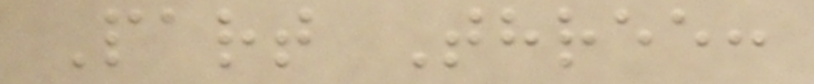Part Three:
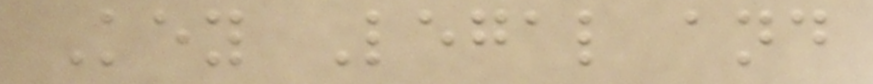Key Legal and
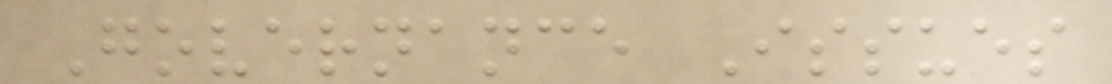Governance Issues
